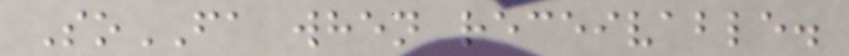SoFA when receivable.
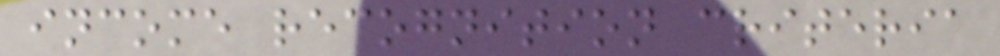income recognition criteria
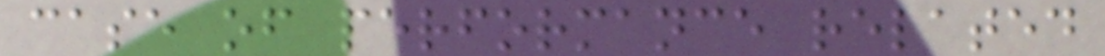case of performance related
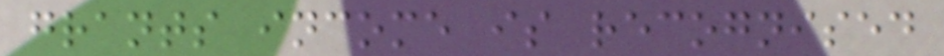grants income is recognised
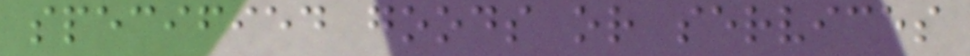specified goods or services
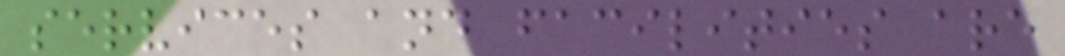services and facilities are
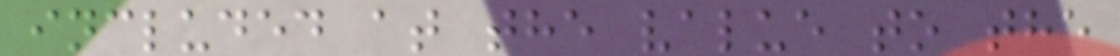included at the value to the
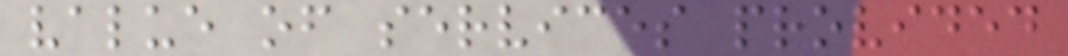value of services provided
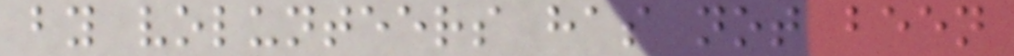by volunteers has not been
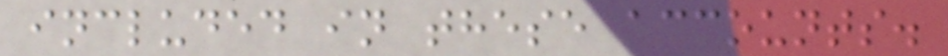included in these accounts.
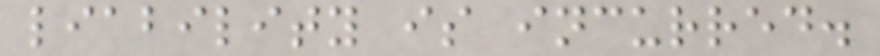liability is incurred.
